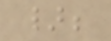};
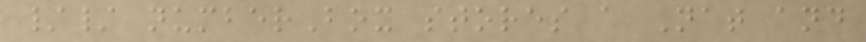// numberBox stores a Nat and
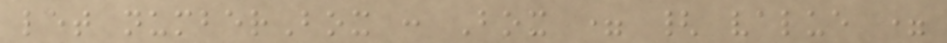let numberBox : Box = { value =
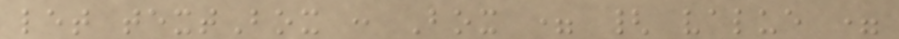let textBox : Box = { value =
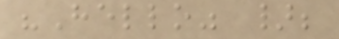"Hello" };
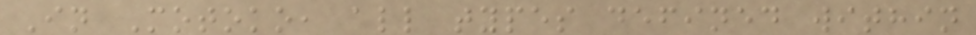In Motoko, all types defined within
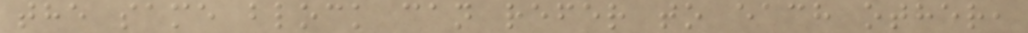the same block can refer to each other,
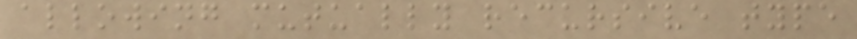allowing mutually recursive type
